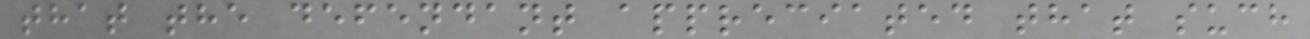that the defendant appreciated that such
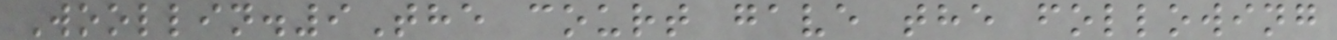Woollin.9The court gave the following
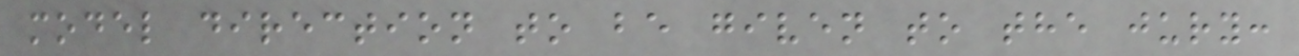model direction to be given to the jury:
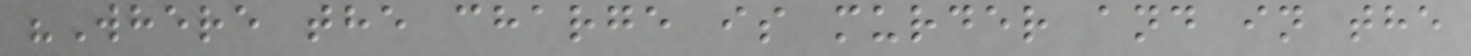"Where the charge is murder and in the
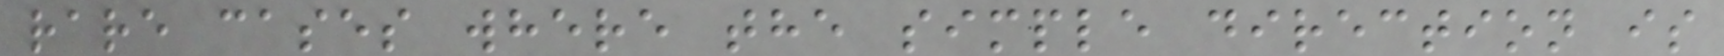rare cases where the simple direction is
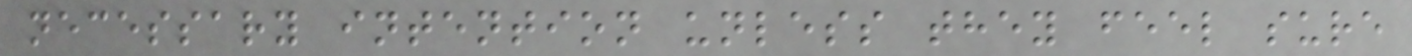necessary intention unless they feel sure
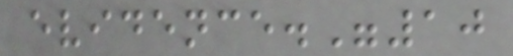evidence."10
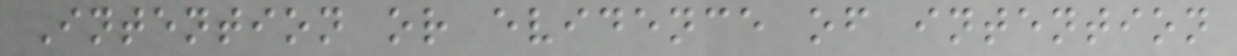Intention or evidence of intention
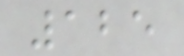125
